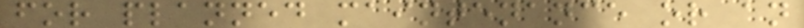for planned maintenance or an
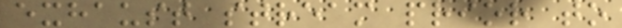exhaust stream prior to
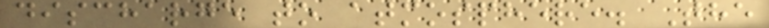discharge to atmosphere. The
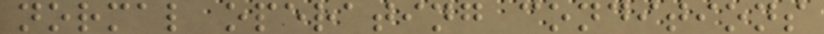normal operating conditions
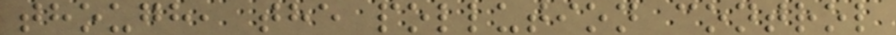though, the pollution control
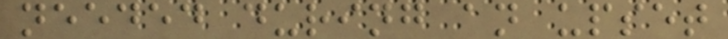needed during an upset
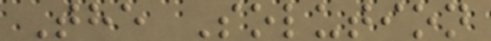The Solution
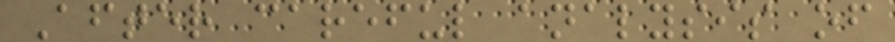After careful analysis of
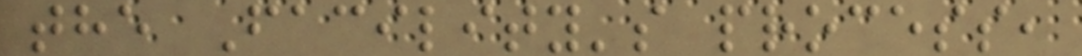the Facility's process,
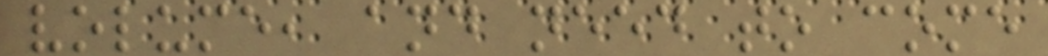volume, and need to come
